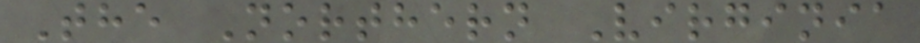The Northern Virginia
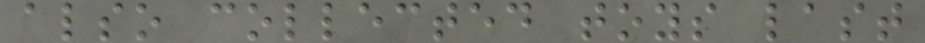also collected toys last
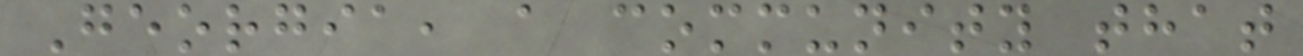Georgia, a community that
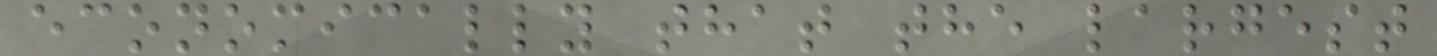economically that the largest
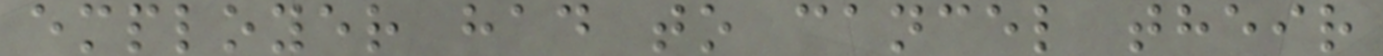employer had to cancel their
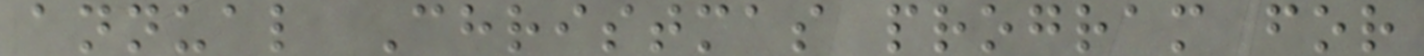annual Christmas program for
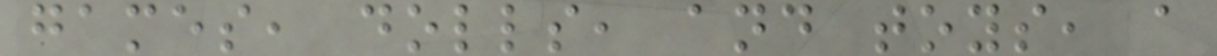games, dolls, and toys, a
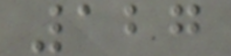127
